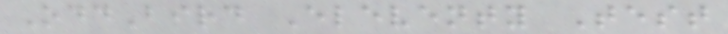OddBird Eleventy Test
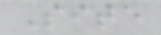Site
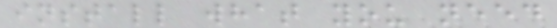install what you need
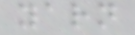yarn
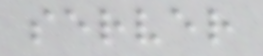server
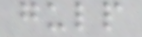gulp
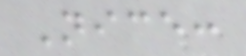Nice:
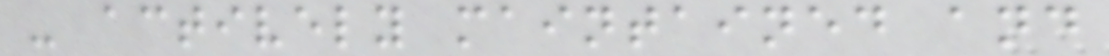- actively maintained and
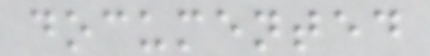documented
